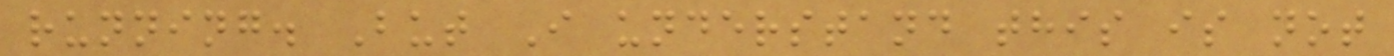running. But I understand this is not
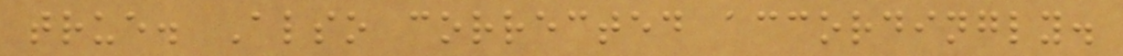true. Also corrected accordingly.
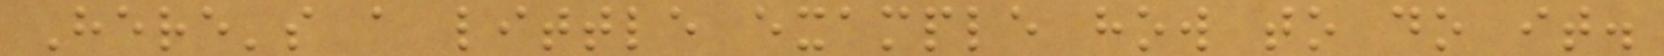Here's a little example how to do it.
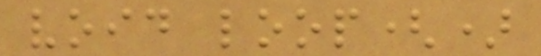void loop()
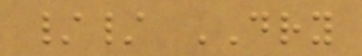// DRY
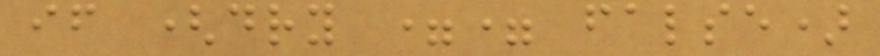if (dry == false)
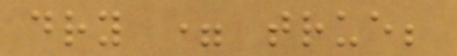dry = true;
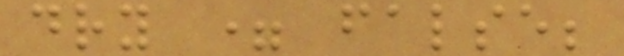dry = false;
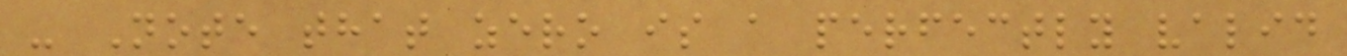- Note that zero is a perfectly valid
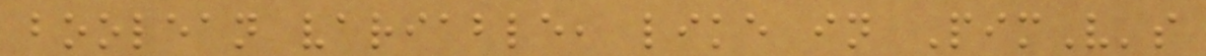boolean variable, like in PimV's
